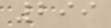299
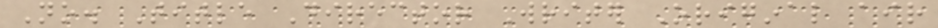No. Title Director Writer Original air
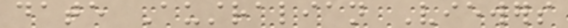date Australian Viewers
